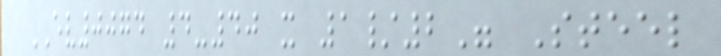EV0074 4-40 x 1/2" Steel
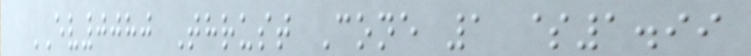EV0080 Thrust Cone 1 $1.99
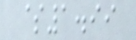$1.99
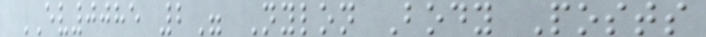EV0085 2" Nylon Body Posts
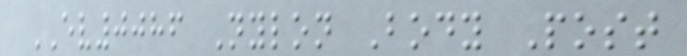EV0086 Nylon Body Post
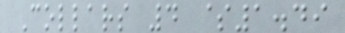Collars 4 $1.49
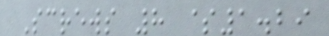Screws 8 $1.29
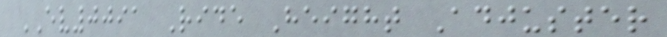EV0091 Ride Height Adjuster
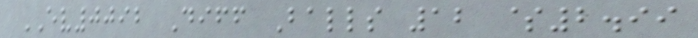EV0092 Diff Balls 12 $2.99
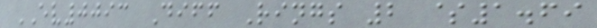EV0093 Diff Rings 2 $1.69
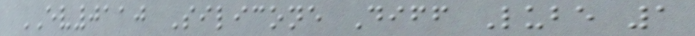EV0110 Silicone Diff Lube 1
